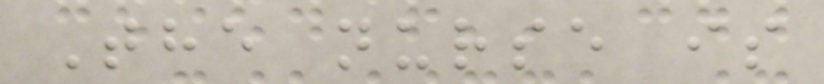The nurse is
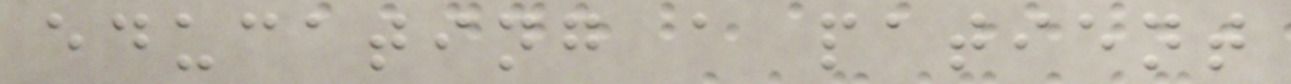educating a patient
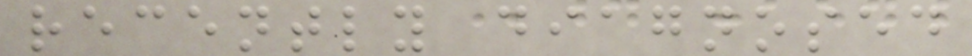recently diagnosed
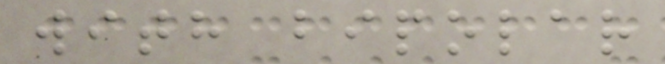with bipolar
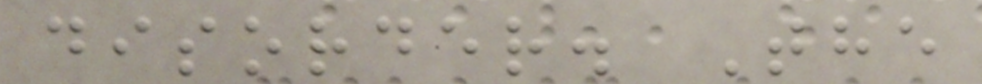disorder. The
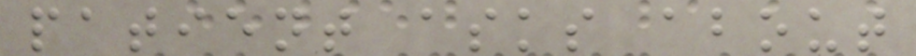patient asks about
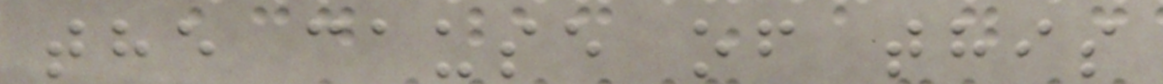the cause of this
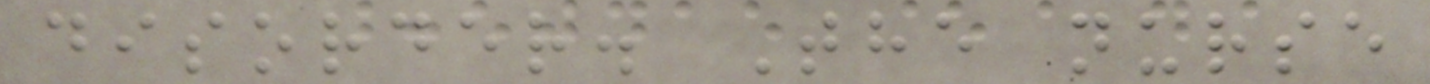disorder. The nurse
